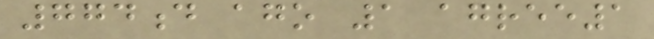774d ago 1 agree1
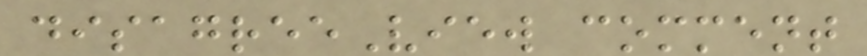disagreeView comment
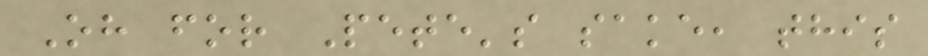Oh for Pete's sake, this
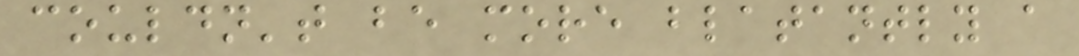couldn't be more blatantly a
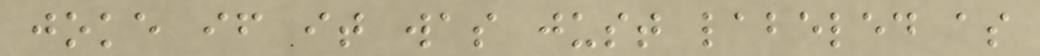joke if it was just labeled as
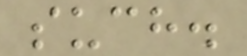such.
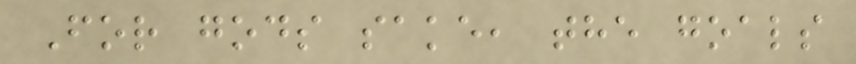For gods sake, the goals
